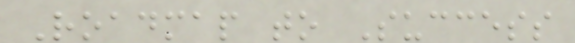Roadmap to Success
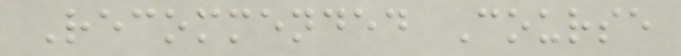Recommended Course
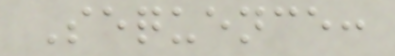Sequence:
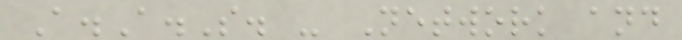A.A.S. - Network and
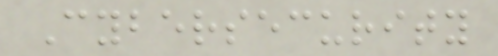Cybersecurity
